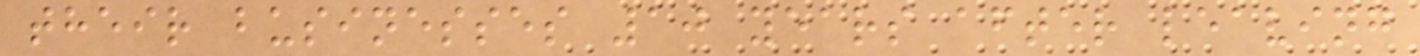their businesses 10 years after leaving
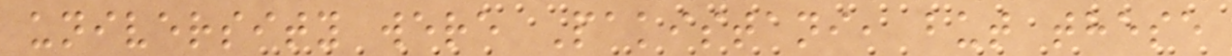university were Pakistani, but these
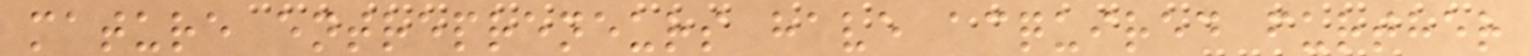mature entrepreneurs have acquired further
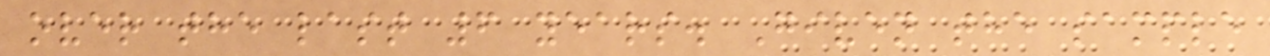over the last 6 years. Given the sample
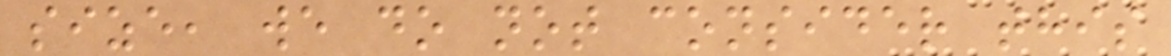size, we do not consider this
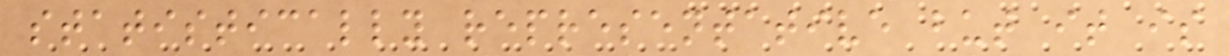statistically representative but it is
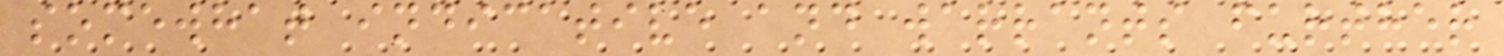somewhat indicative and warrants further
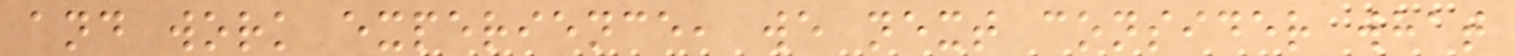and work experience, we next consider what
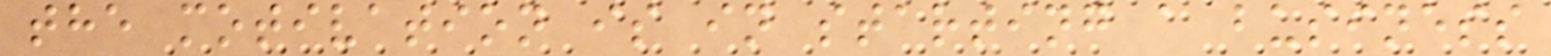the motivation is in starting a business
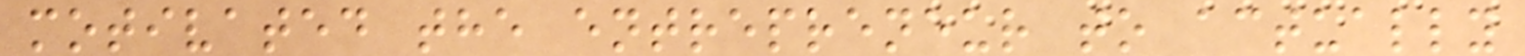motivated the entrepreneur to actually
